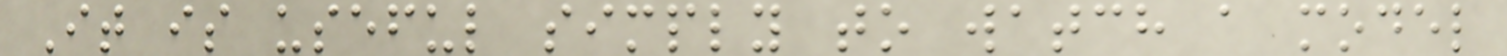It is useful simply to watch a model
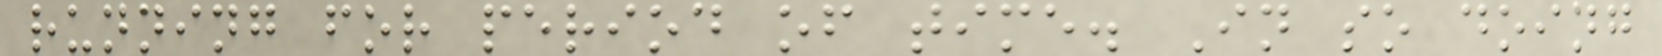running for period of time. In so doing
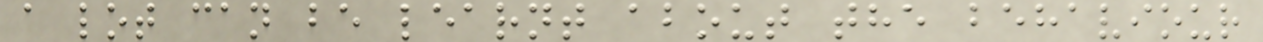a lot can be learnt about the behaviour
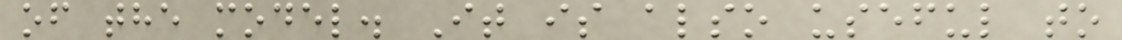of the model. It is also useful to
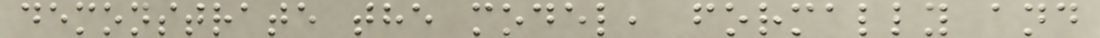demonstrate the model, formally and
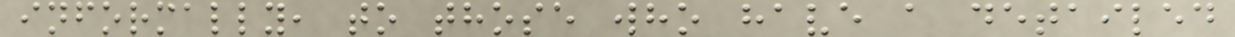informally, to those who have a detailed
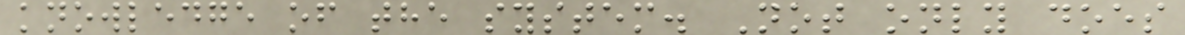knowledge of the system. Not only does
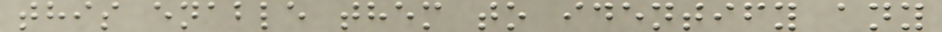this enable them to identify any
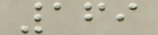169
